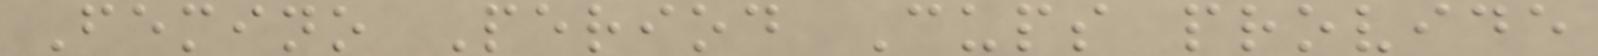Femino Period Cups provide
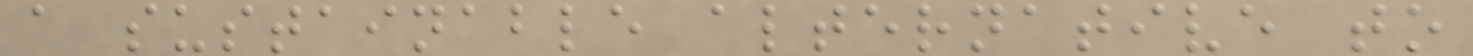a sustainable alternative to
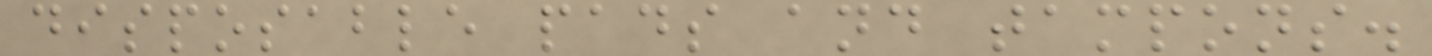disposable pads and tampons.
